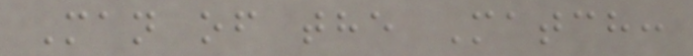Man of the Match:
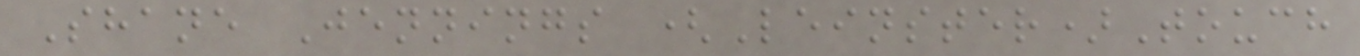Shane Jennings (Leinster)Touch
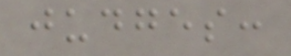judges:
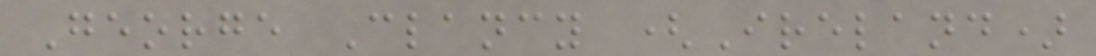George Clancy (Ireland)
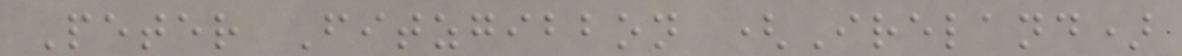Peter Fitzgibbon (Ireland)
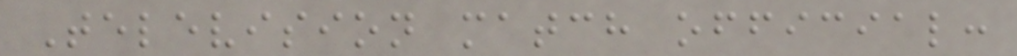Television match official:
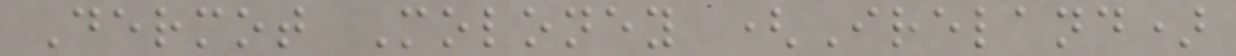Dermot Moloney (Ireland)
